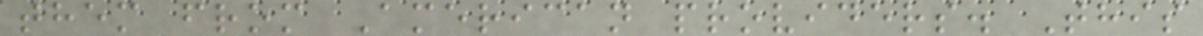them from American providers. This
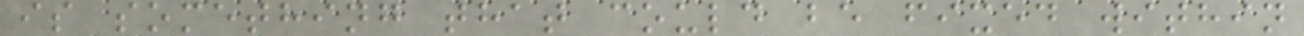is something that could be fixed within
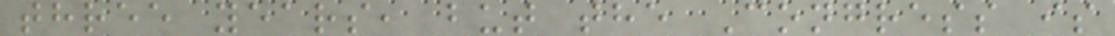three years, but the Congress is
